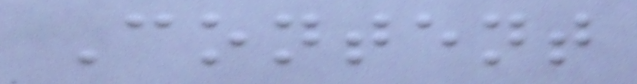Content
